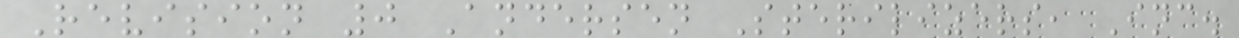Revision 0 Andersen Sterilizers, Inc.
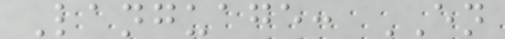Language: EN
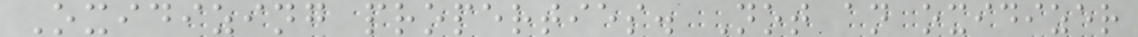Oxidizing properties. Not an oxidizer
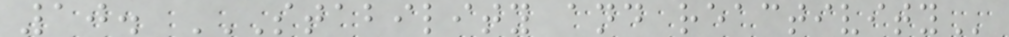10. STABILITY AND REACTIVITY
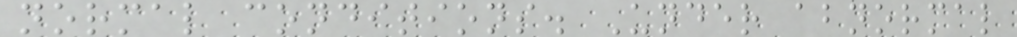normal conditions. Under abnormal
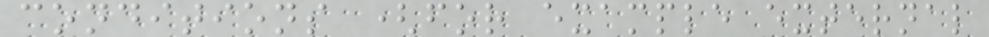conditions (for example external
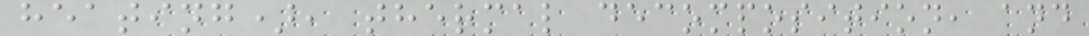heating), thermal decomposition, and
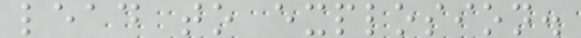lead to explosion.
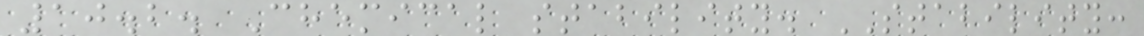10.2. Chemical stability. STABILITY:
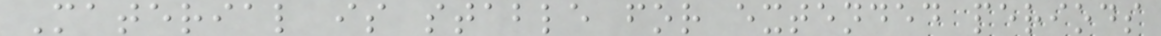Material is stable for extended periods
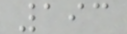193
